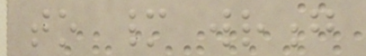to many wrong
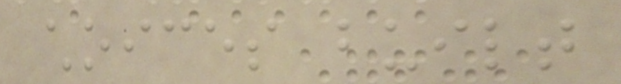choices built
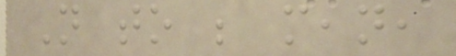Not to be mean,
